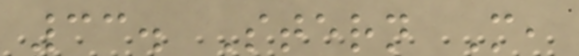33. Stern M,
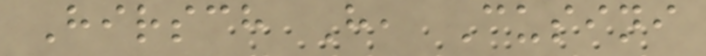Hirsch H, Cusini
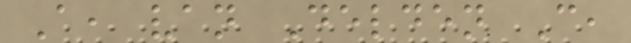A, van Delden C,
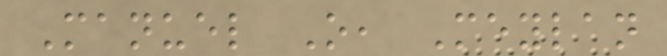Manuel O, Meylan
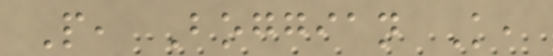P, Boggian K,
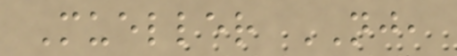Mueller NJ,
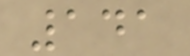141
